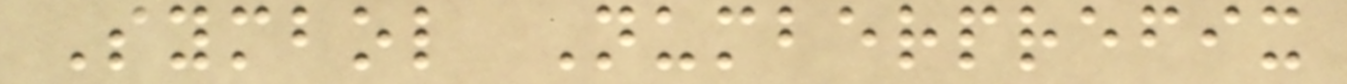Symbol Numberprefix
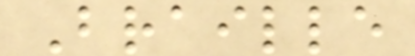Braille
